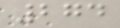274
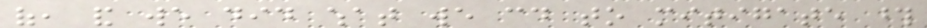of, and we did what we could to mitigate those
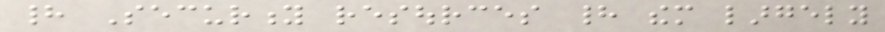had Security resources had them largely
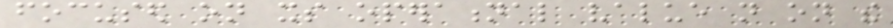focused on its operational value not on the
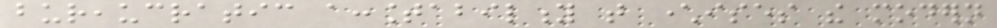bureaucratic accountability that characterises the modern
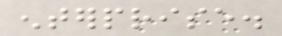enterprise.
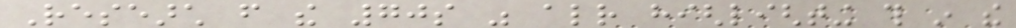Research from the 70s was already highlighting this in the
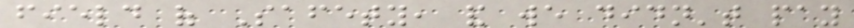field of Safety, and we didn't pay
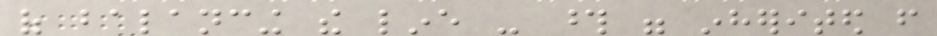of balancing the line - those were inherited from
